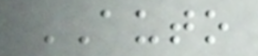AUTO
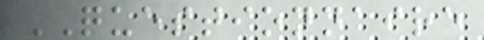QUESTIONNAIRE
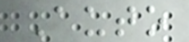Auto
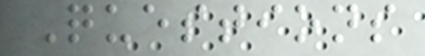Questions
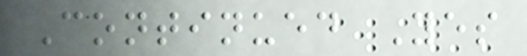Continued Yes
